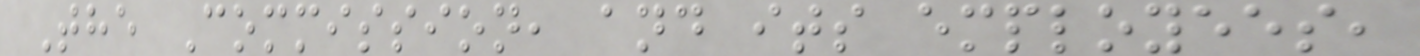The Commission, and its employees,
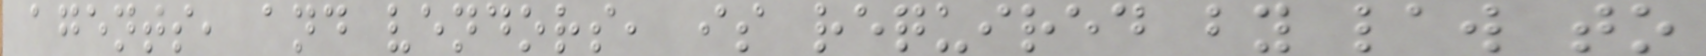agents, and vendors, is required by law to
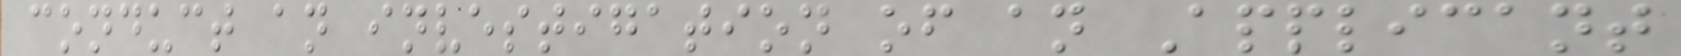conduct an investigation of an Applicant
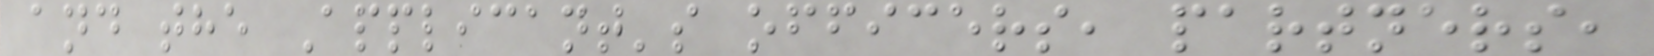and the Applicant's officers, partners,
